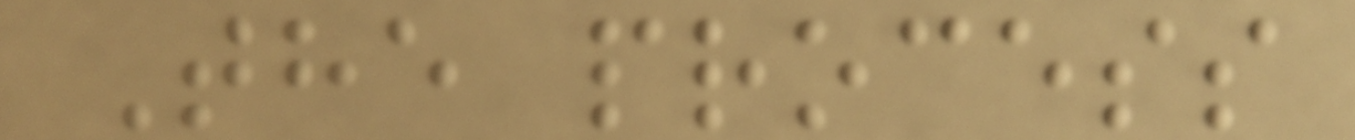The process
